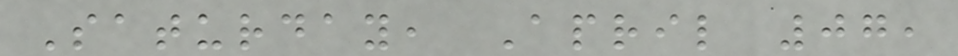Saturday, April 07,
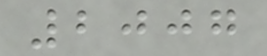2007
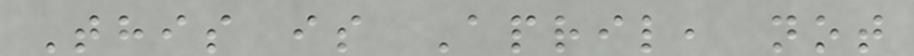This is April, not
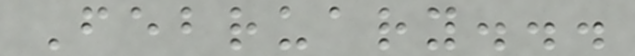February...
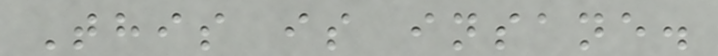This is insane.
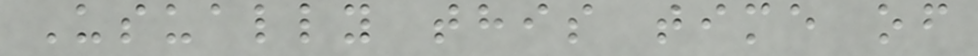Usually this time of
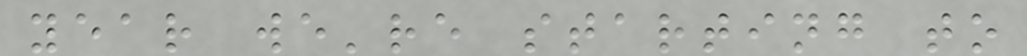year we're starting to
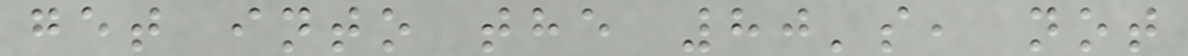get into the 80's, not
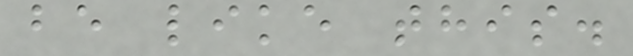be like this.
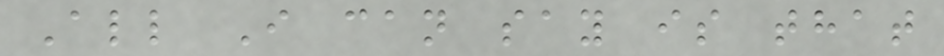All I can say is that
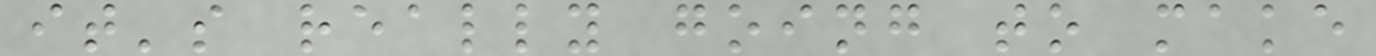it's really going to make
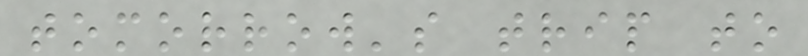tomorrow's trip to
